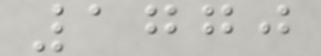1770
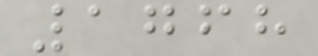1768
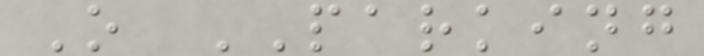O PARKING
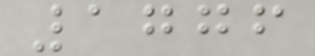1776
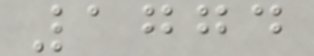1774
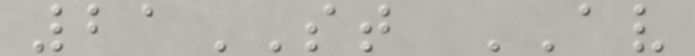21ST AV
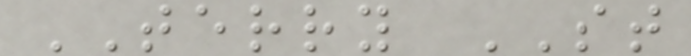TERRY ST
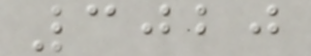3020
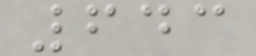643
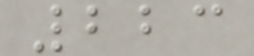223
